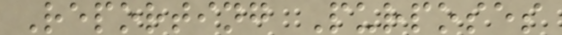Reporting Purposes
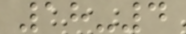18-4
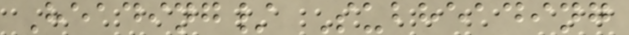Heading/ Subheading
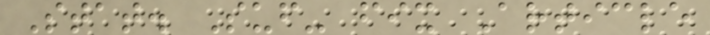Stat. Suf- fix Article
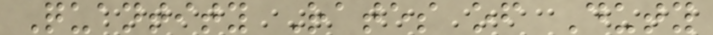Quantity Rates of Duty
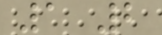1 2
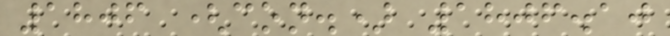1806 (con.) 1806.10
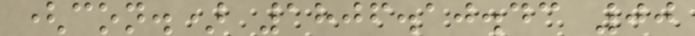(con.) 1806.10.43 00
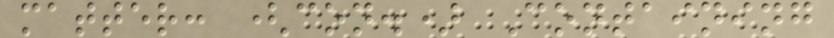matter: (con.) Containing
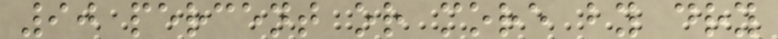90 percent or more by dry
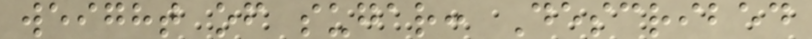weight of sugar: Described
